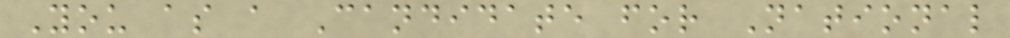You as a Candidate for National
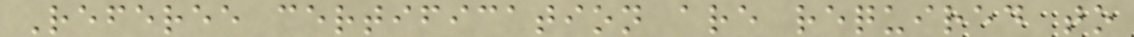Referee certification are required to
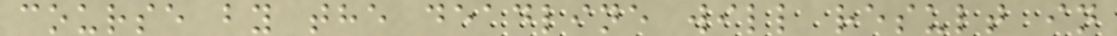course by the deadline will result in
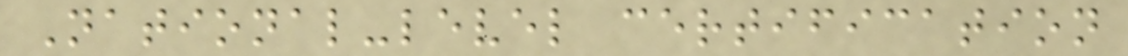National-level certification
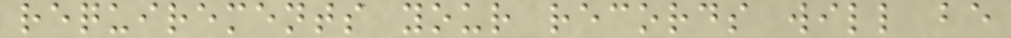requirements your records will be
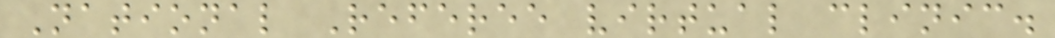National Referee virtual clinic.
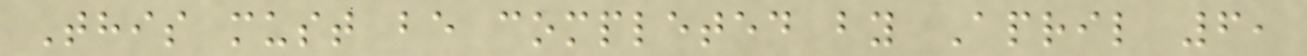This must be completed by April 6,
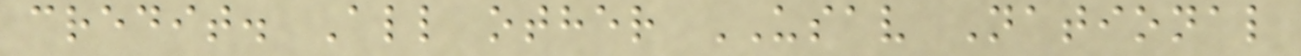credit. All other USAV National
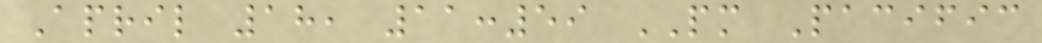April 18, 11:59 PM Pacific
